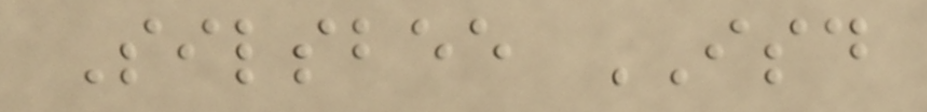Silsbee ISD
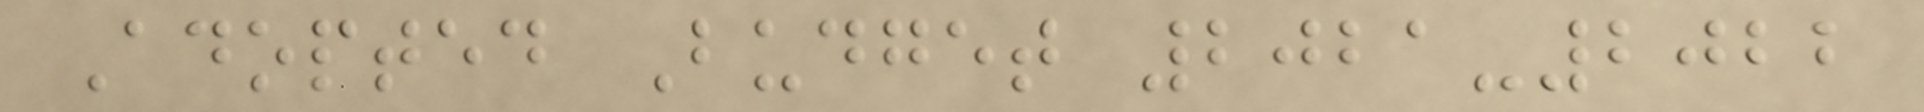Adopted Budget 2021-2022
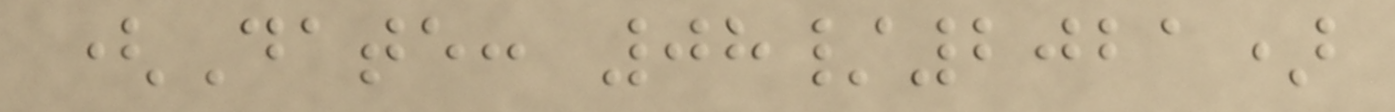(Date: 08/2021)
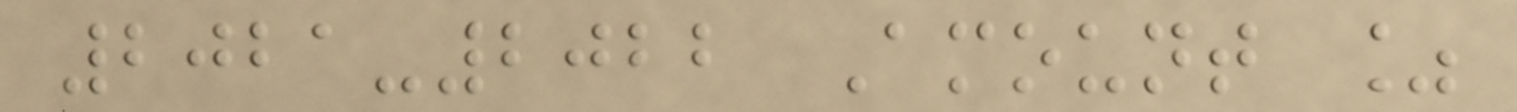2021-2022 Amount %
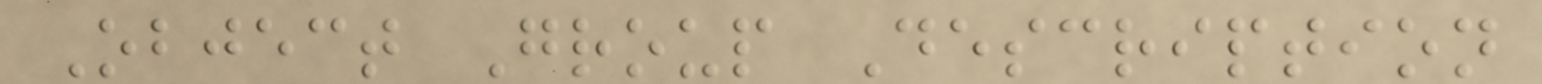Object Group Description
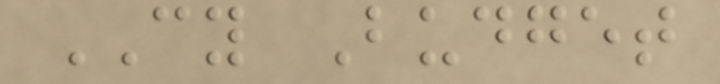CY Budget
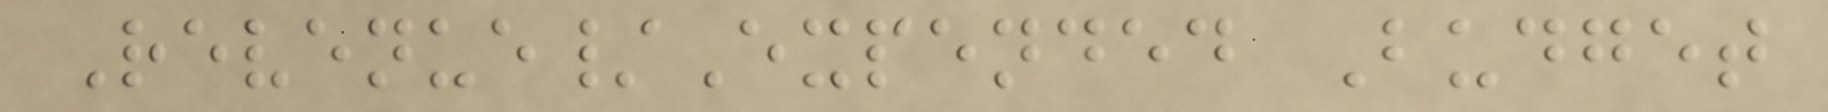Revenue/Expended Budget
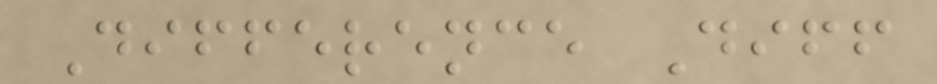Difference Diff
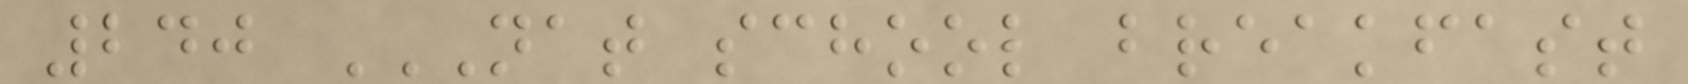240 NAT SCHOOL BREAKFAST
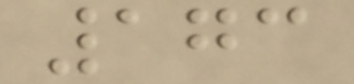173
